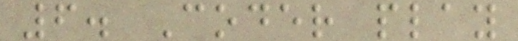6. Coder play
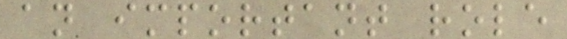an important role
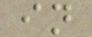in
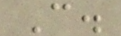C.
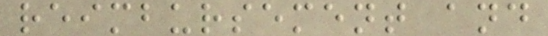reimbursement and
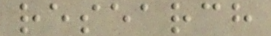research
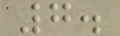7.
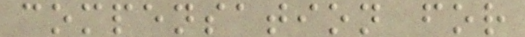compensation for
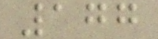177
